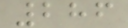286
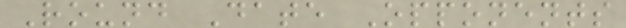Round Date Opponents
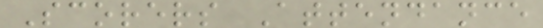Scorers Attendance
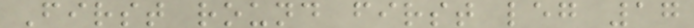First round first leg 17
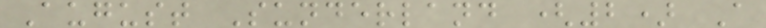August Sunderland (2) A
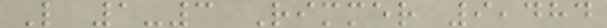L 1-3 Rimmer 9,484
